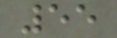55
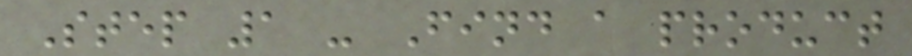Step 1 - Find a product
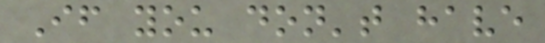If you don't have
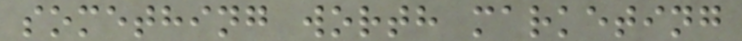something worth marketing
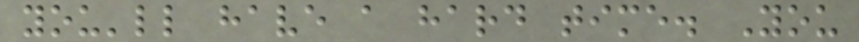you'll have a hard time. You
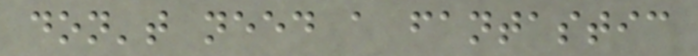don't need a fantastic
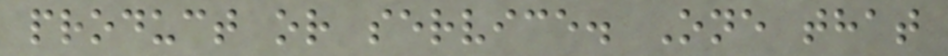product or service. One that
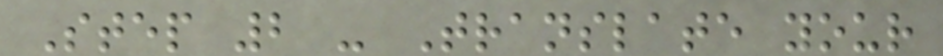Step 2 - Translate your
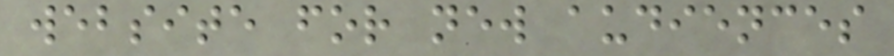website for new audiences
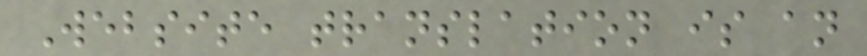Website translation is an
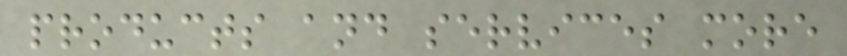products and services more
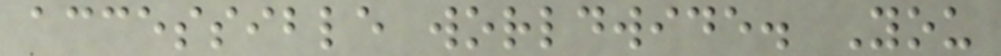accessible worldwide. You
